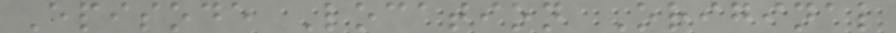Episode Location Original
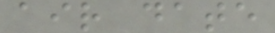air date
